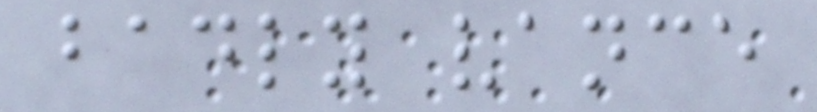badly vance
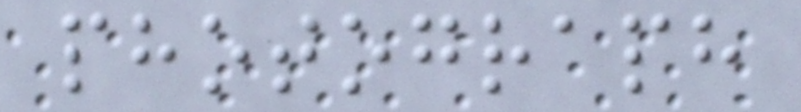photograph
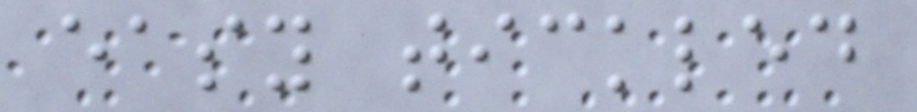easy tickled
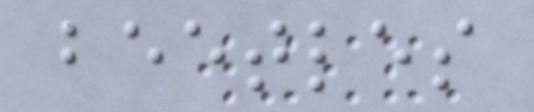beetles
